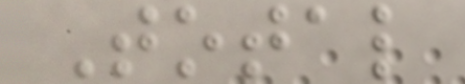Total
